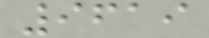9619
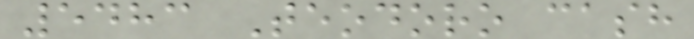5483 Teodoro cash
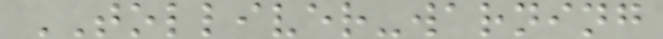TOLLIVER-warning
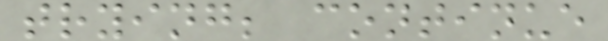trying; continue
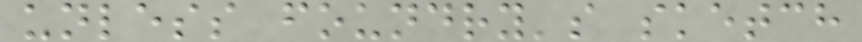unless foundry's sketch
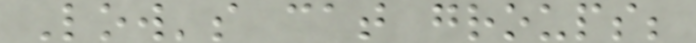Low's cat groups;
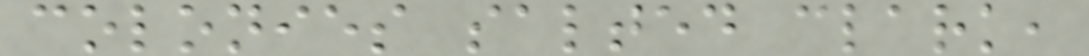colonies salted clark,
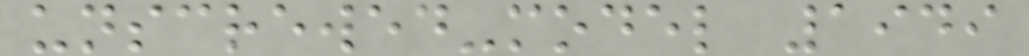unscrewed-model 1949
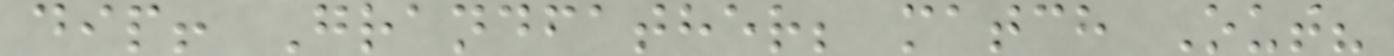dip! Grandfather; match Out?
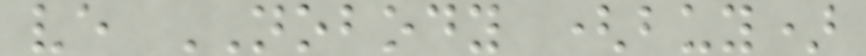ve NOBODY (buy)
